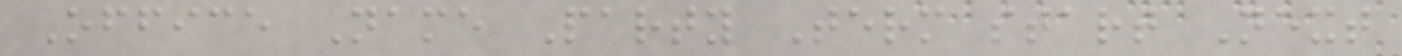Office Name Party Term start Next
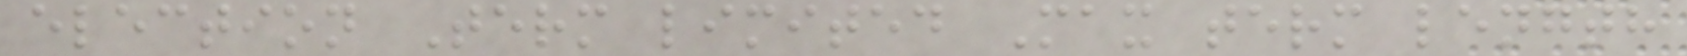election Term limited Max term length
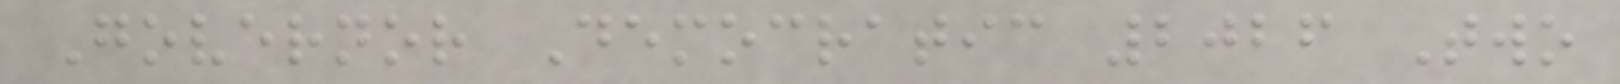Governor Democratic 2026 Two
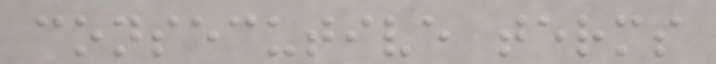consecutive terms
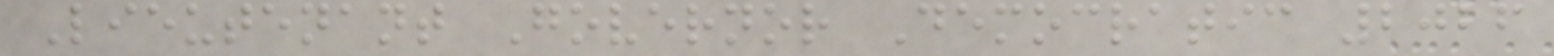Lieutenant Governor Democratic 2026
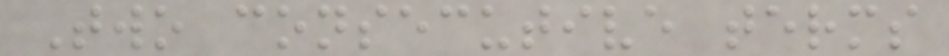Two consecutive terms
